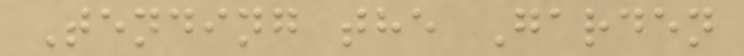Tending the Garden
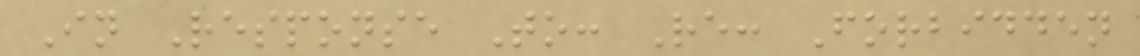In Response To: Re: Forbidden
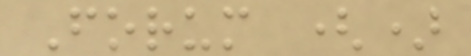Forum ()
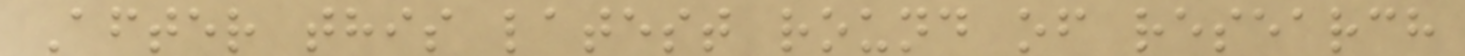After this latest round of research
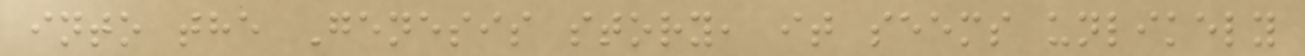into the Genesis story, it seems unlikely
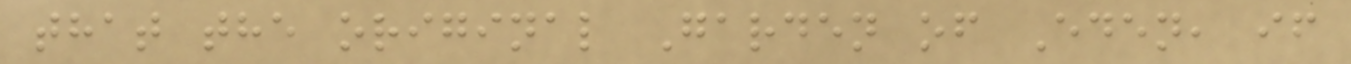that the original Garden of Eden, if
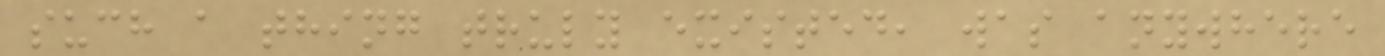such a thing truly existed, was anywhere
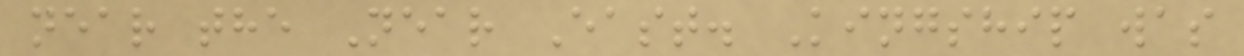near the Near East. Kingship was
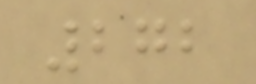272
